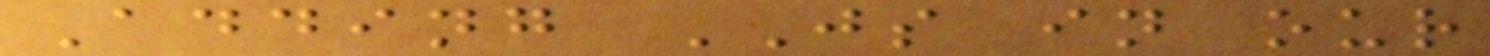Adding JS in our
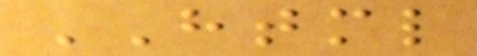HTML
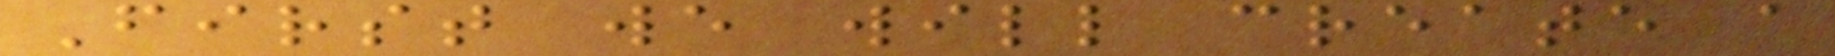First we will create a
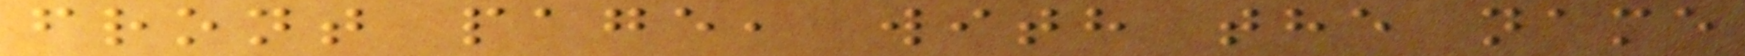front page, with the name
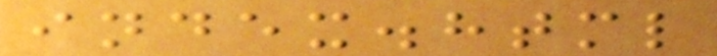index.html
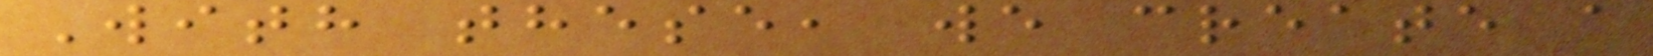With these, we create a
